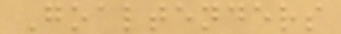Goaltenders
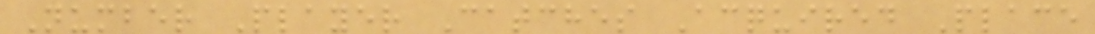Number Player Catches Acquired Place
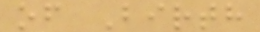of Birth
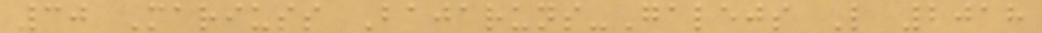30 Mariuss Bajaruns-Galejs L 2018
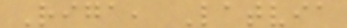Riga, Latvia
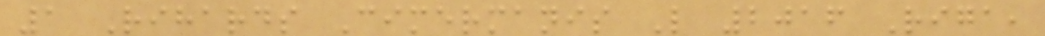1 Rihards Cimermanis L 2016 Riga,
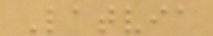Latvia
